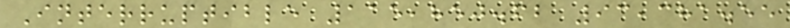Interruptible 115,850.62 93,381.55
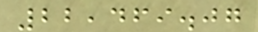22,469.07
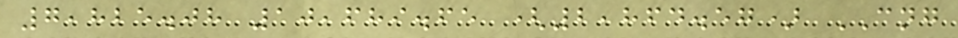7,825.08 10,689.65 (2,864.57) CNG
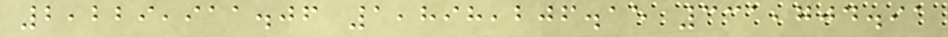2,229,911.06 1,898,206.15 331,704.91
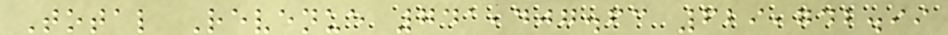Total Revenue 741,407.63 629,742.99
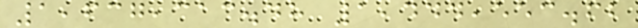1,637,313.48 1,444,553.62
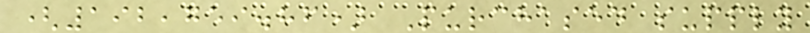(192,759.86) Purchased supply
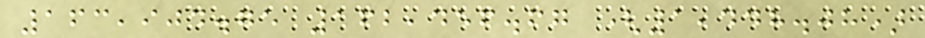163,904.75 162,456.67 (1,448.08)
